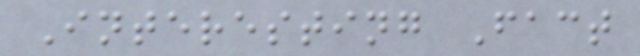Interesting Fact
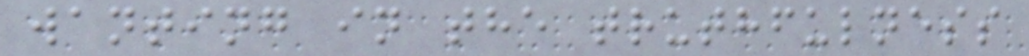wanting in the truthfulness
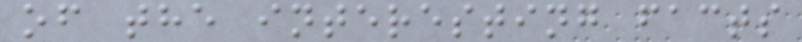of the interesting facts
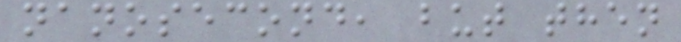nanosecond, but then
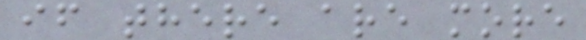if there are more
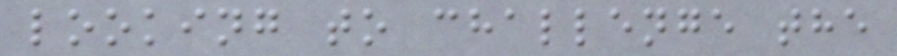looking to challenge the
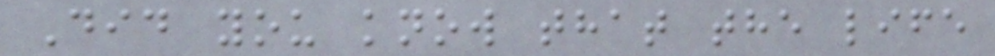Did you know that the life
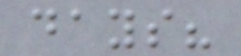days?
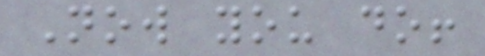Now you do!
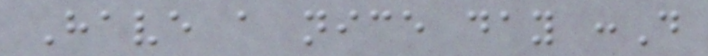Have a nice day :D
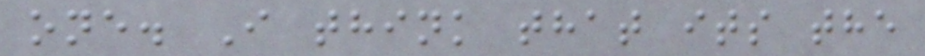one. I think that its the
